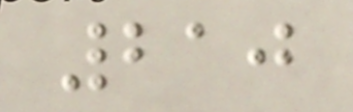210
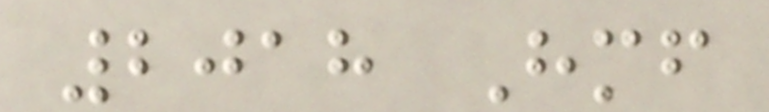2018 Himself
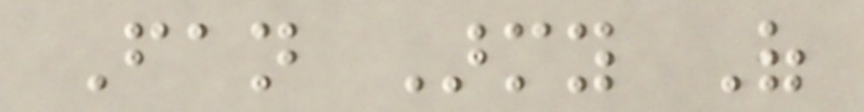Fan Army Of
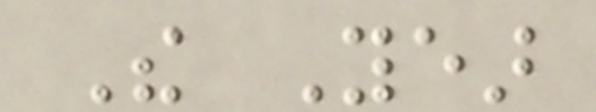The Year
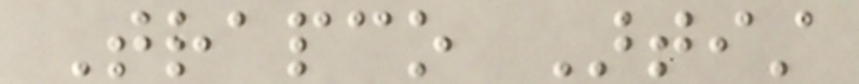Trapco Artist
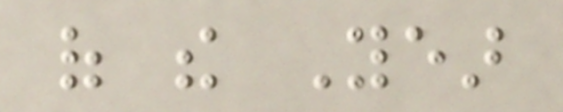of the Year
